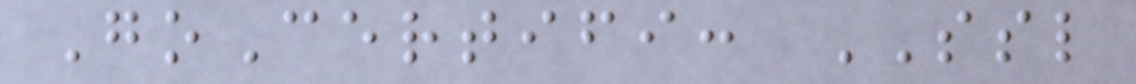GoCertifi: SSL
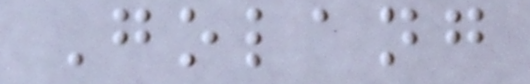Golang
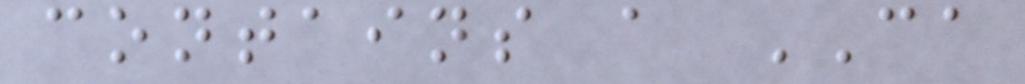contains a CA
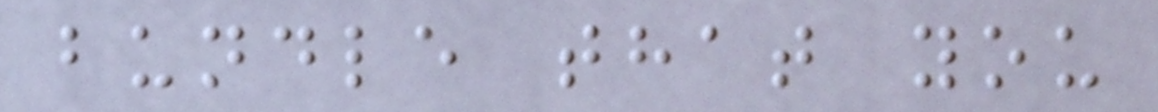bundle that you
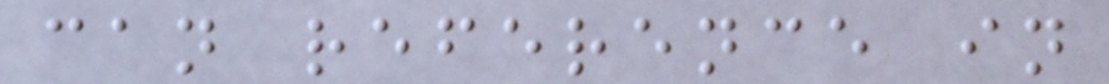can reference in
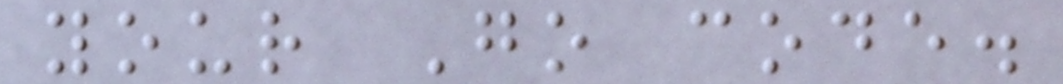your Go code.
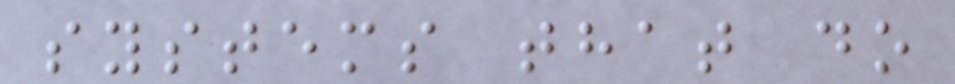systems that do
